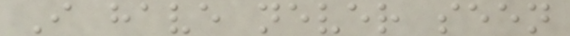I have never seen
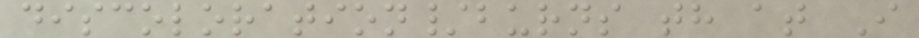discoloration/burns th at I
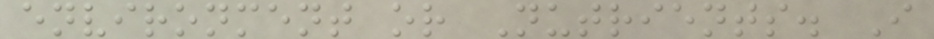environment or Nutrients. I
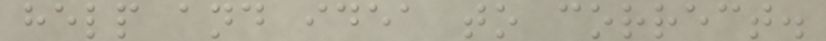help and idea to correct.
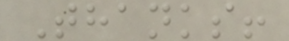Thanks!
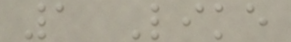1 Like
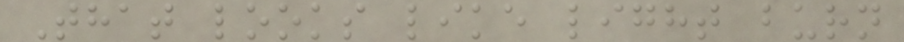That looks like light burn
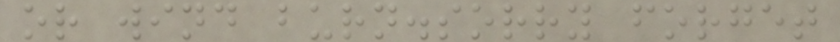or wind burn.sorry forget
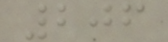206
